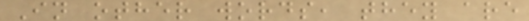In other words, they are
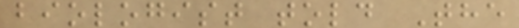biologist told The
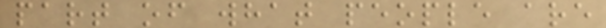part of what people are
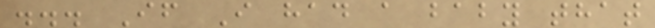... If I had a baby that
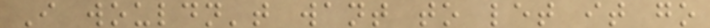I wouldn't want to let it go
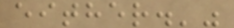either.'"
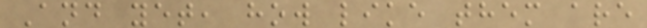And yet, how like them are
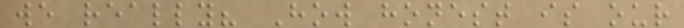we really? How honest is our
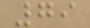79
